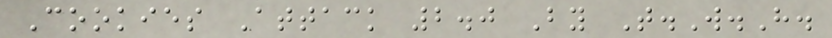Cookies Attack 2.0 By T.W.H.
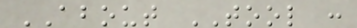ABOUT TOOL :
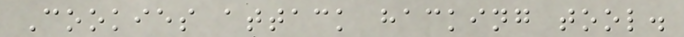Cookies attack hacking tool.
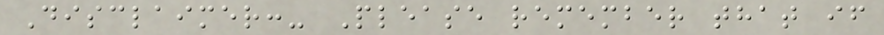Disclaimer:- Please remember that if
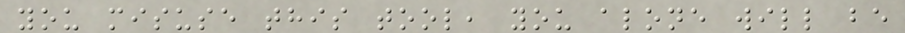you misuse this tool, you alone will be
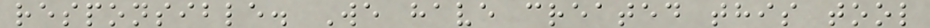responsible. We have created this tool
